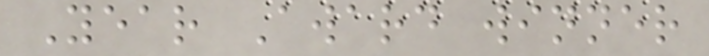Year Award winner
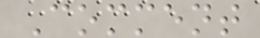Comment
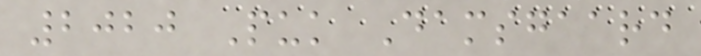2020 Puk Damsgaard
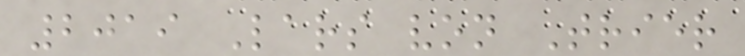2019 Lars von Trier
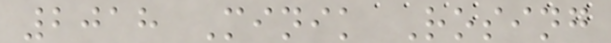2018 Minik Rosing
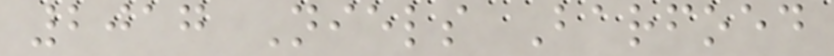2017 Niels Barfoed
